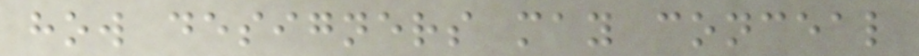how designers may conceal
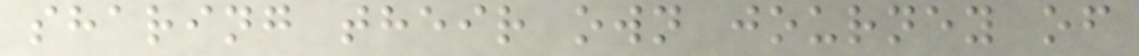sharing their own journey of
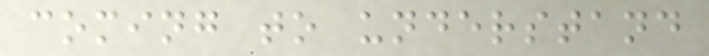coming to understand
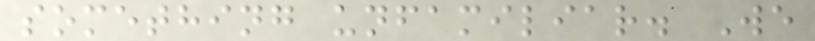something unfamiliar. We
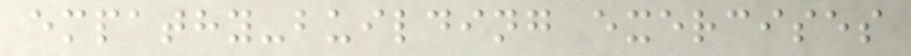empathy-building exercises
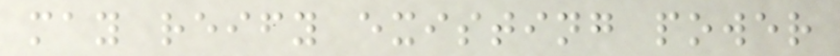may reify existing power
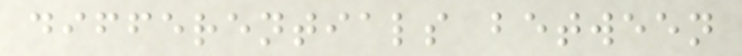differentials between
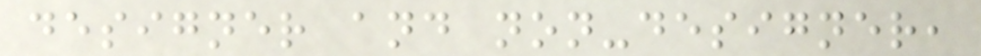designer and non-designer,
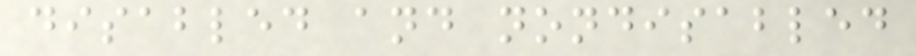disabled and nondisabled
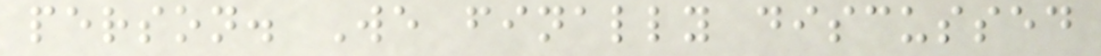person. We finally discussed
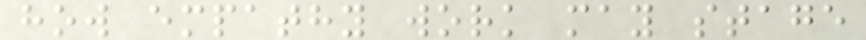how empathy work may stage
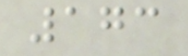173
